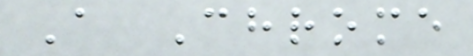A Chrome
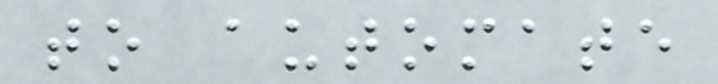to automate
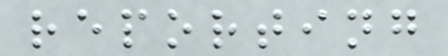reporting
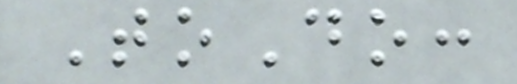ToDo:
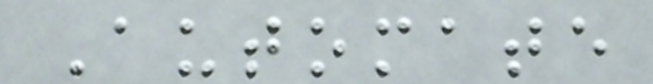Automate
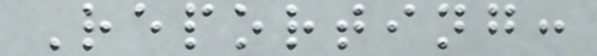Reporting:
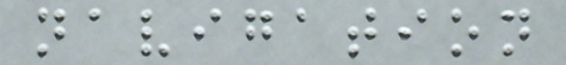navigation
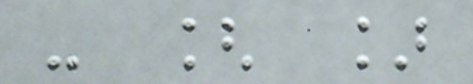- [ ]
